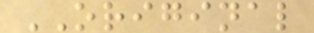ORIGINAL
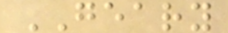GEARY
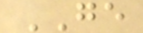GE
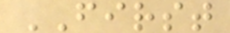FIRST
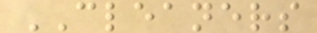CLEANERS
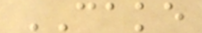CAKE
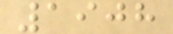1908
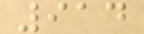914
